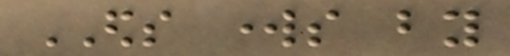EDS works by
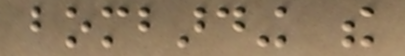bombarding the
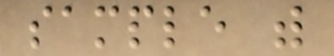sample with
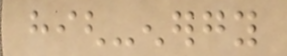high-energy
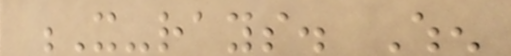X-rays. When
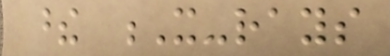these X-rays
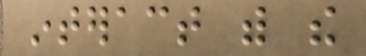interact with the
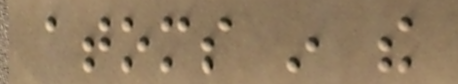atoms in the
